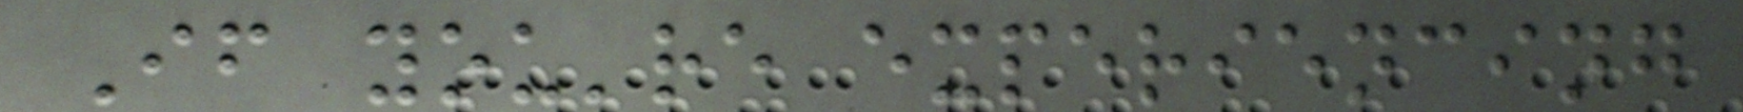If you're experiencing
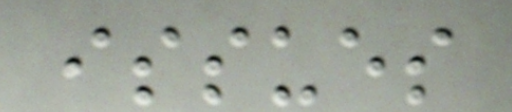issues
